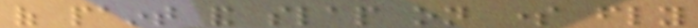of paint and slap on some fly
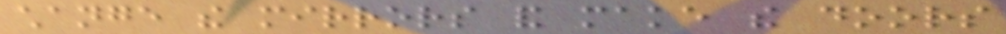change the mirrors and make the doors
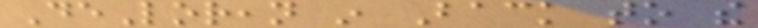DeLorean in Back to the
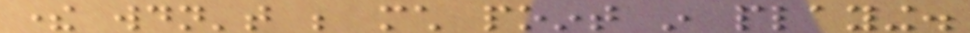there wouldn't be much point in playing.
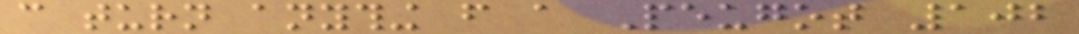can turn anything from a Peugot 102
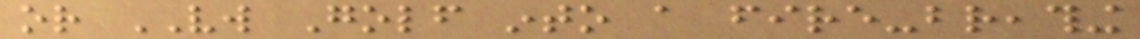or VW Golf into a fire-breathing
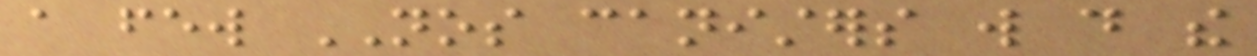a few NOS canisters will do the
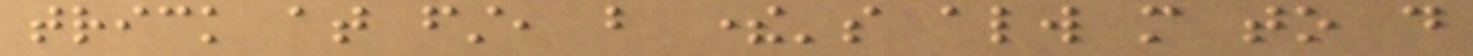trick at first, but there's always more to do
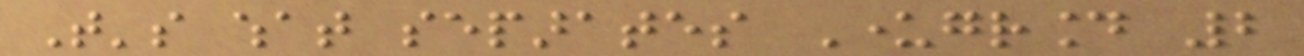That's what separates Underground 2
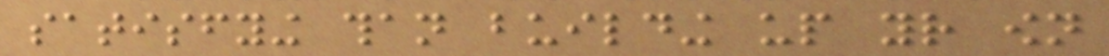satisfying than building up your own
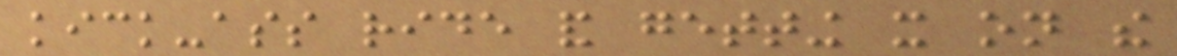kick-ass ride and getting it on the
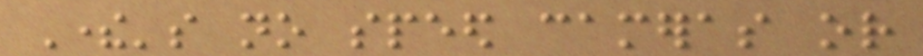There's no speed cameras or
